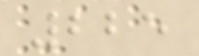225
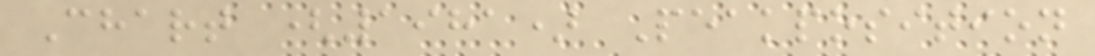Chart (1981) Peakposition
